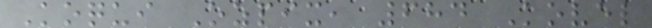Koqui Ozpix, 684 Kovel
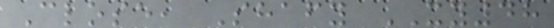Close, Shafy XY48
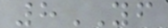8YF
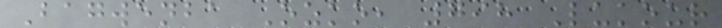Bagwenba Ozko, 798 Lukour
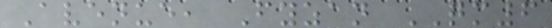Avenue, Fyzan QM6
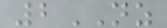2NZ
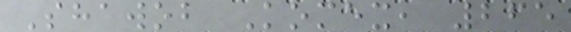Shawob Komex, 265
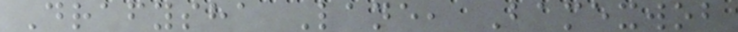Drafysha Lane, Bamexwob
